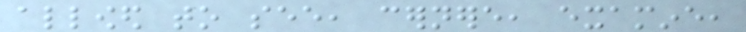allowed to see, cernere, examine,
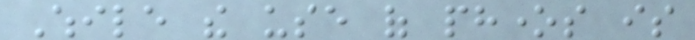While the use of phones is
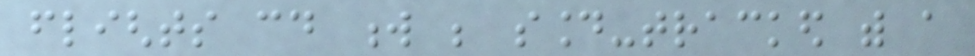flights could w be sound-tracked with a
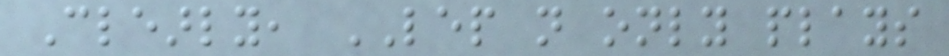Clearly, LEP not only plays
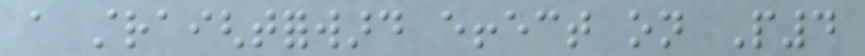a straightforward effect on P4
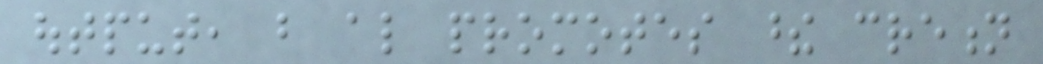output, but also promotes these cretion
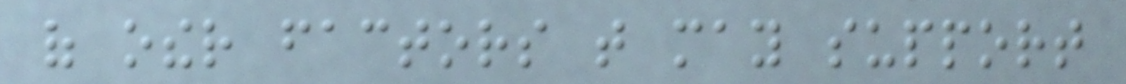of other factors that may support
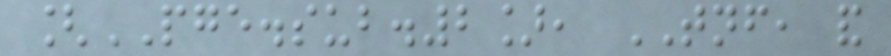[PGE.sub.2], TNF, and
